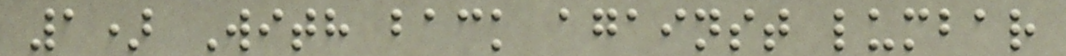1) With back against lumbar
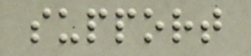support
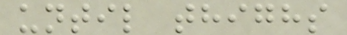until thighs
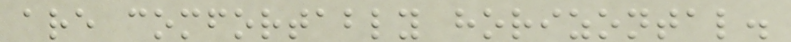are comfortably horizontal.
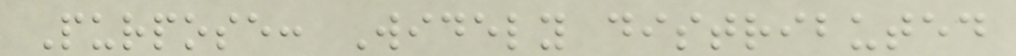Purpose: Widely distributed
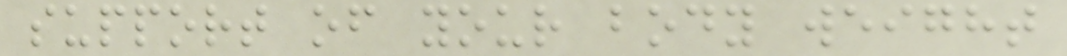support of your body weight
